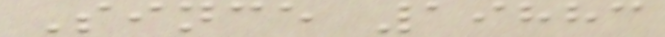Since 19883
